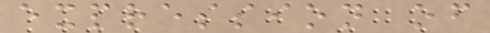expression of
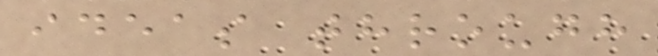ideas through
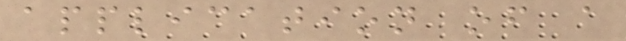application of a
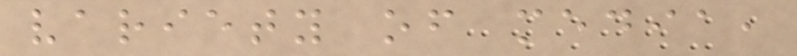variety of media,
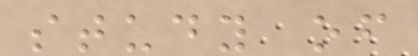study of
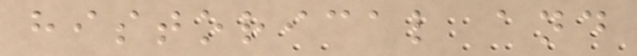historical and
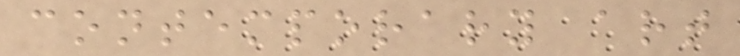contemporary art
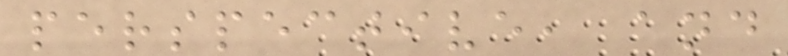perspective, and
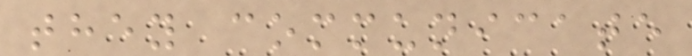they communicate
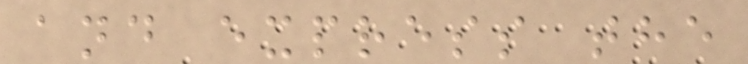and express the
